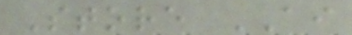Store AI
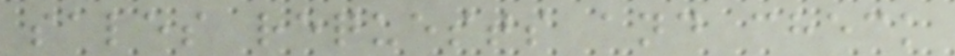sales requests and check
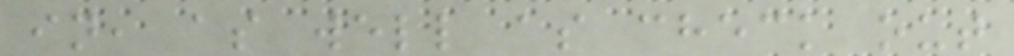in, as well as check out
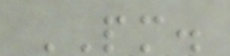PM.
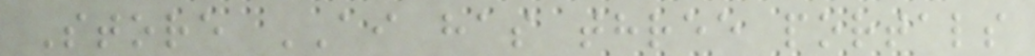Store AI has three portals
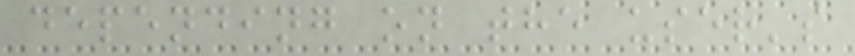depending on the user's
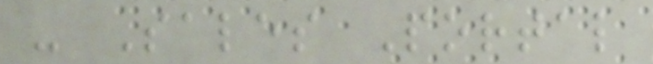- Sales Portal
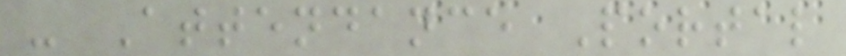- Attendance Portal
